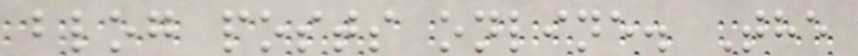blog posts online. The
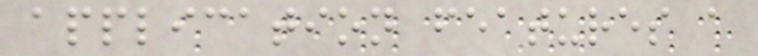application features a
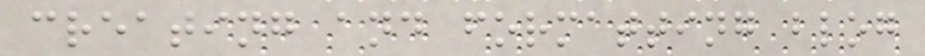creating and formatting blog
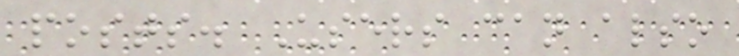posts. Users can also
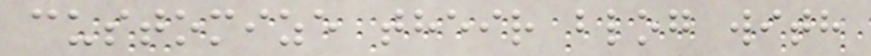customize their blog with
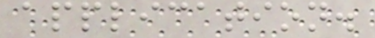application.
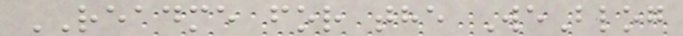README for the WeBlog
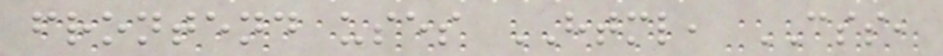frontend uses HTML, CSS,
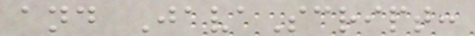and JavaScript:
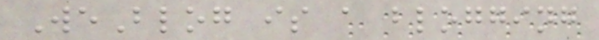WeBlog is a blogging
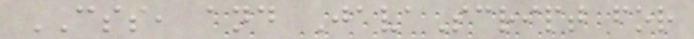CSS, and JavaScript for
